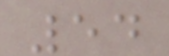54
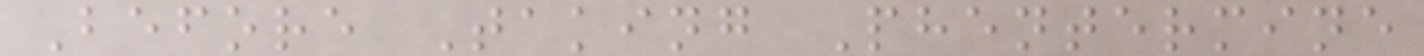Before Taking Phentermine
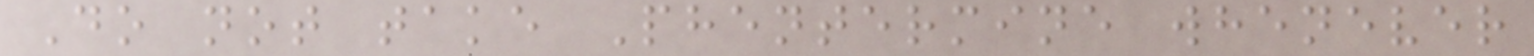Do not take Phentermine whenever
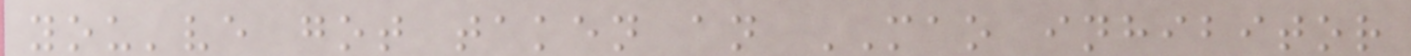you've got taken an MAO inhibitor
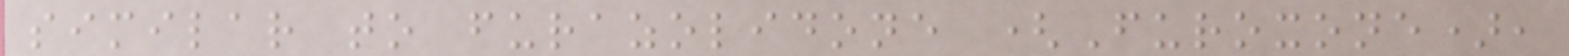similar to furazolidone (Furoxone),
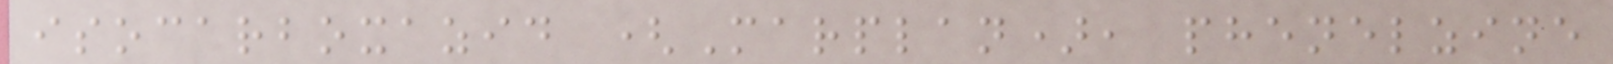isocarboxazid (Marplan), phenelzine
